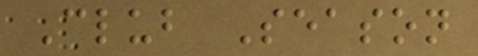Club Season
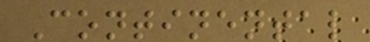Continental
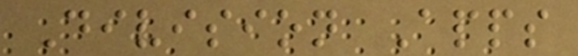Division Apps
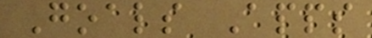Goals Apps
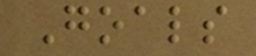Goals
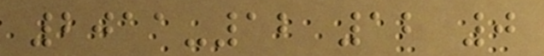2011-12 12 0
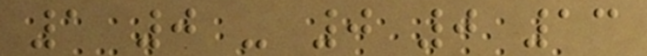1 0 - 0 0 13
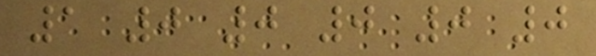1 0 0 0 0 0
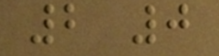2 0
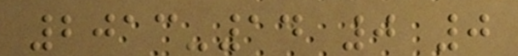2013-14 0 0
